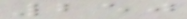250
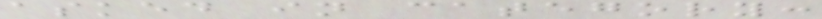asked in category:
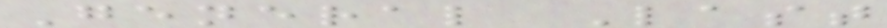General Last
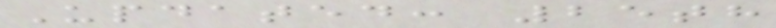Updated: 25th
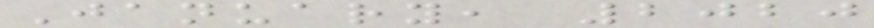January, 2020
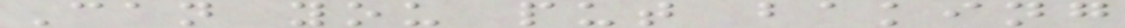Can you put baking
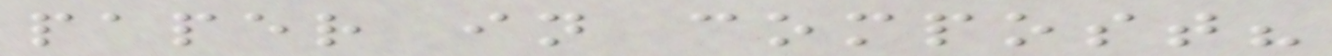paper in compost?
